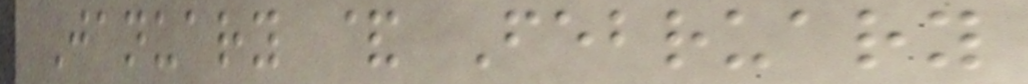January & February
